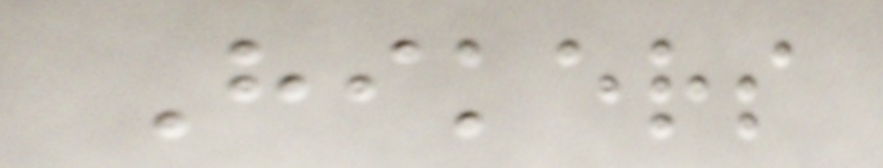Hikers
